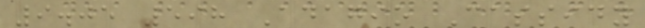9.05 598 Adagio Cassidy
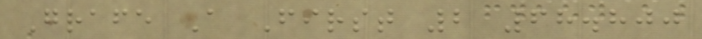Grafe A First 2 68.800
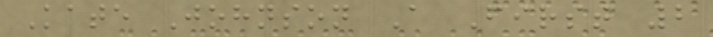Kate Johnson A First 2
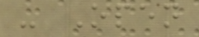- Open
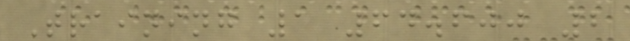Training 1 64.600 2
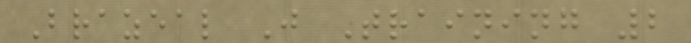Brazeal J Training 2
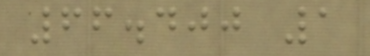66.400 1
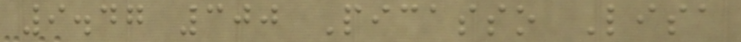9.47 300 Picasso Lisa
